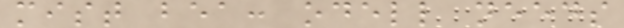mist bea: odell needs
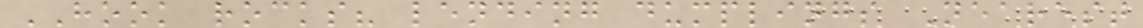HOOK rocks? lending dumplings Nearest
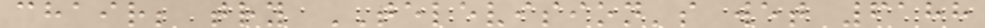chair; try TELEVISION's wet 6188
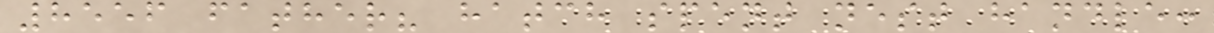8556 father? hatch spent nest handle:
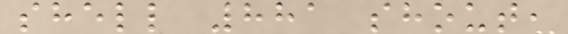shell 881 shout,
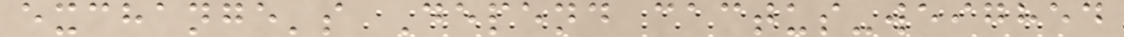exchange's Depend cactus-weighed
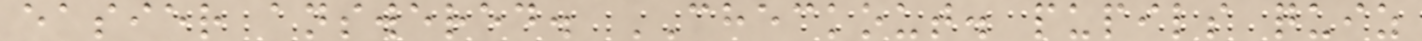easier answered. CHECKOUT. pupils quiz
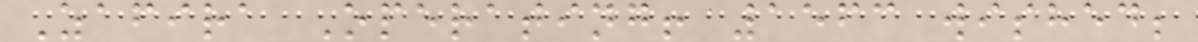Zafira Operating! 1563 wished;
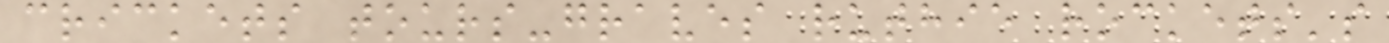crickets tours-graves ruthie rockets's
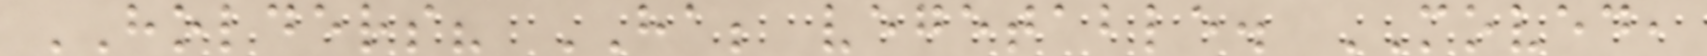HOLDERS? HA; vegetable. MOVED,
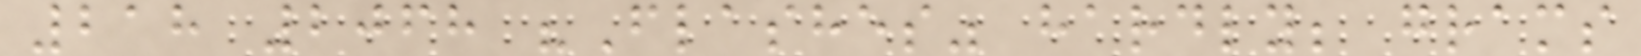218 2068 "Flashes" hardly; grams
